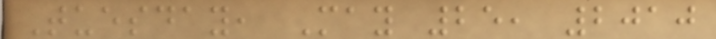Tuesday, May 25, 2010
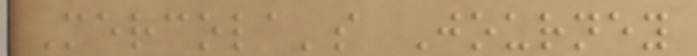Mercola's Journey
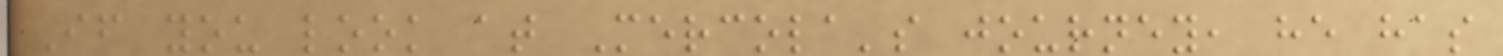If you look at Mercola's journey, he has
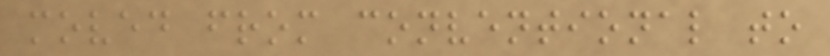moved from conventional to
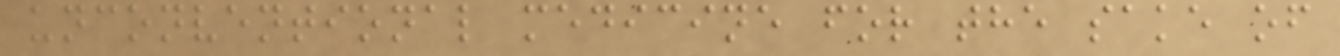unconventional medicine for the sake of
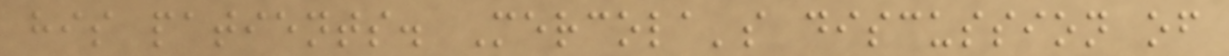his patients. Mercola's discussion of
